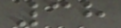38
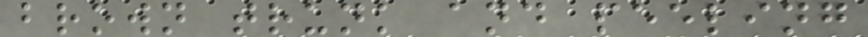brown trunk and peeling
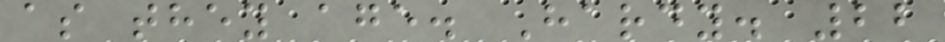as they age. Hardy. 22
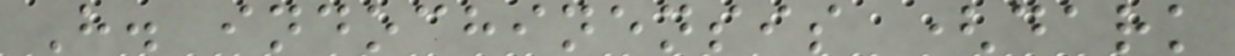H. indochinensis (dark
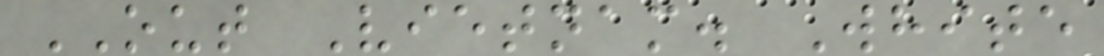OUT Vietnam. White
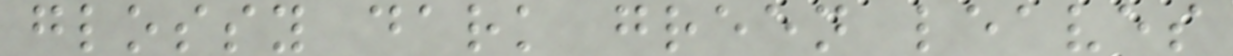glossy dark green leaves
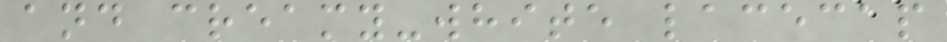and creamy-white lacecap
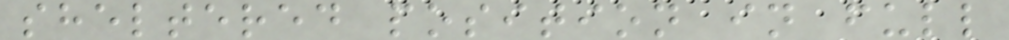sheltered position in full
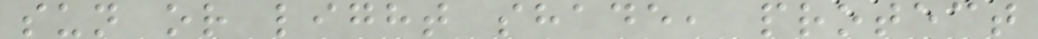sun or light shade, protect
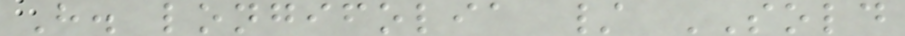H. longifolia / SOLD
